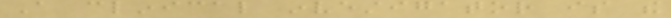A clinical investigator is the
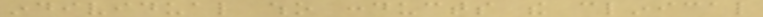individual who conducts the clinical
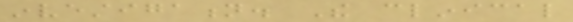investigation. The clinical
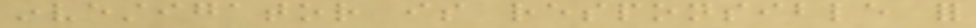investigator is responsible for
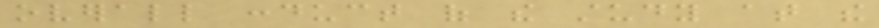overall conduct of the study at the
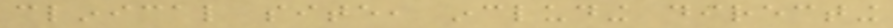clinical site, including directing
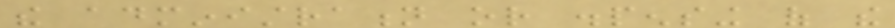the administration or dispensing of the
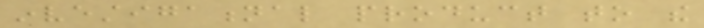investigational product to the
